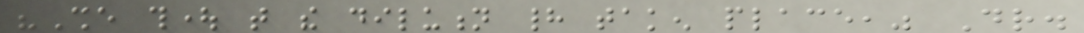"She thought that the dilution had taken place," Dr.
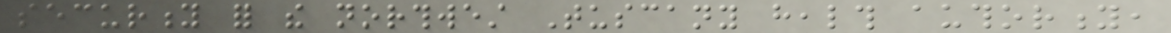security for the northwest Tuscany health authority,
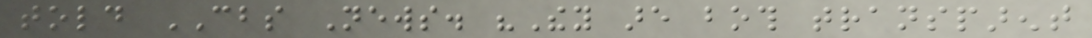told CBS News. "They are both transparent
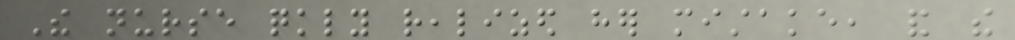The nurse quickly realized her mistake, and the
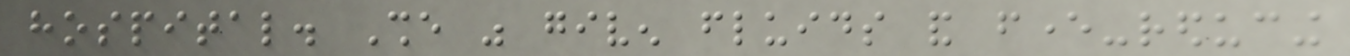hospital. She was given fluids and fever-reducing
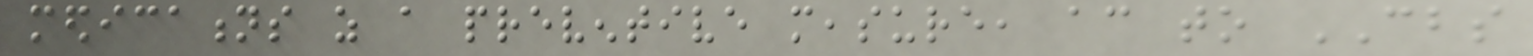medications as a preventive measure, according to CBS
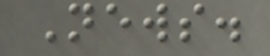News.
